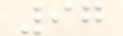97
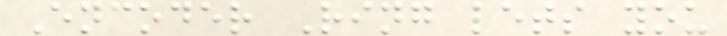Encoder Ring lets you
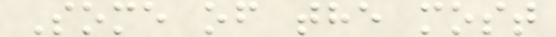Some of the most
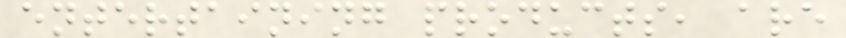entertaining products, are
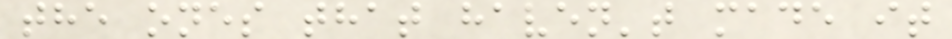the ones that haven't made it
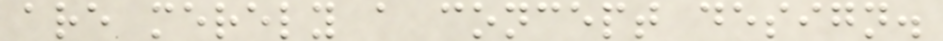are merely a concept design.
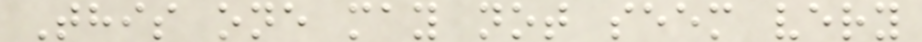This one may not seem very
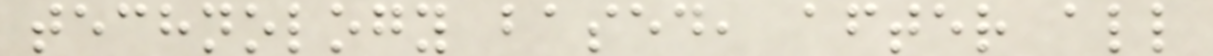technology based, after all
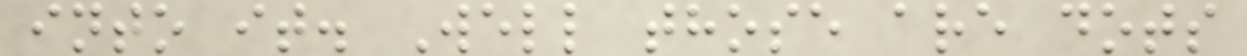into it. Well those are dots
